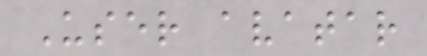User avatar
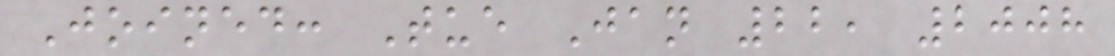Joined: Tue Jan 22, 2008
